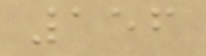156
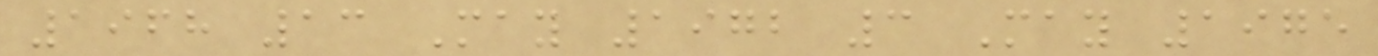1968 13 May 1972 3 May 1975
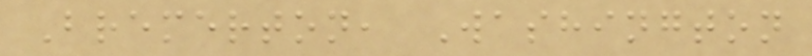Bremerton, Washington
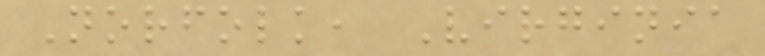Norfolk, Virginia
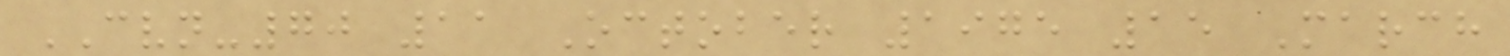CVN-70 11 October 1975 15 March
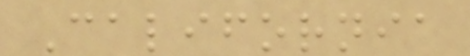California
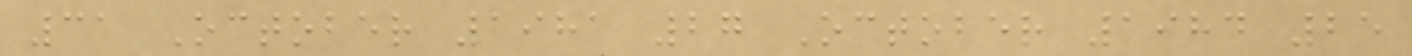31 October 1981 27 October 1984 25
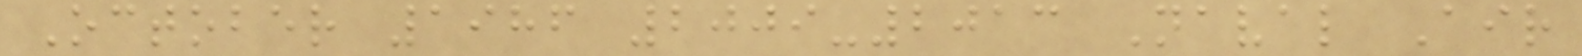October 1986 2009-2013 Naval Air
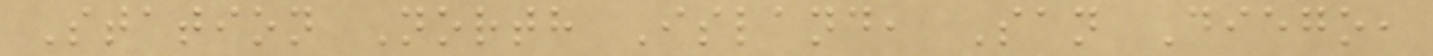Station North Island, San Diego,
